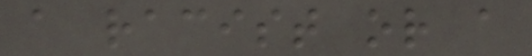a racist or a
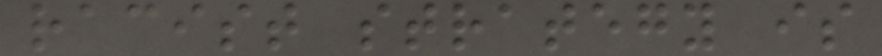racist strategy is
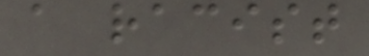a racist
